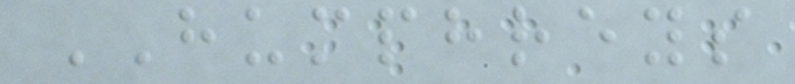HUMPHREYS
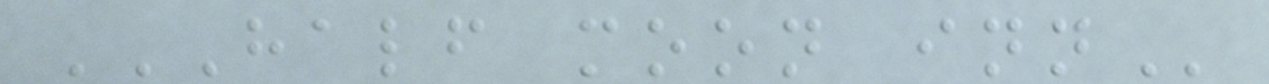HALF MOON INN
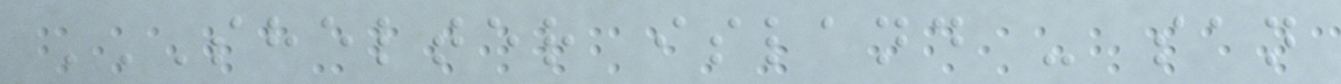SHELTER ISLAND - SAN
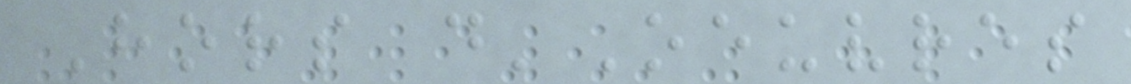Hors d'Oeuvres
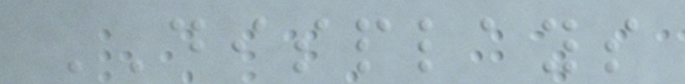DISPLAYS
